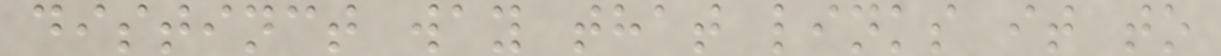distinct way that links it to
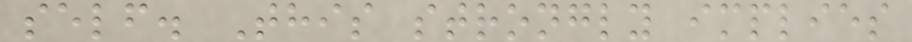self. This strongly implies
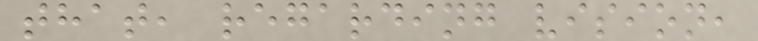that, regarding vision,
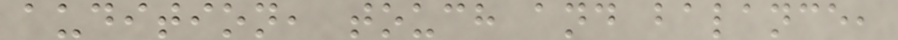audition, touch and balance,
